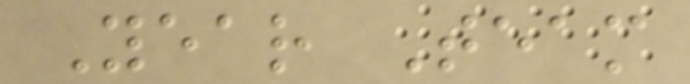Year Team
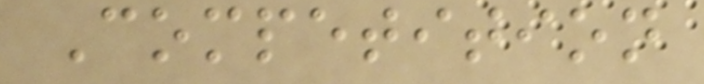Competition
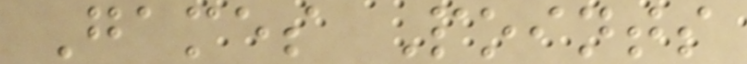Games Points
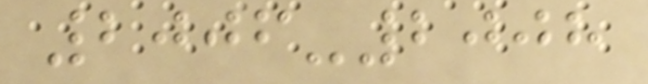2006-2008
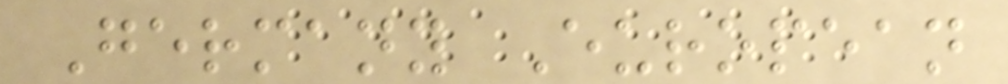Germany European
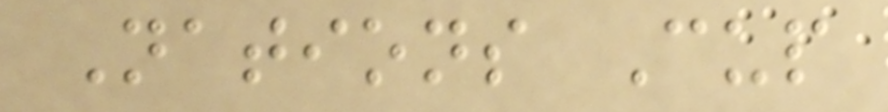Nations Cup
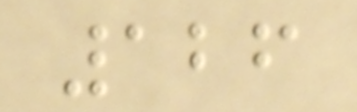126
